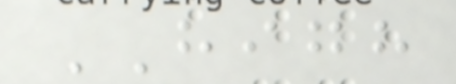HIGH
